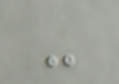-
